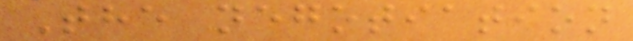The negotiation
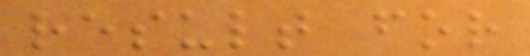result for
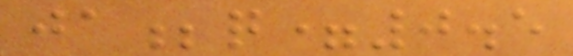ja;q=0.5
